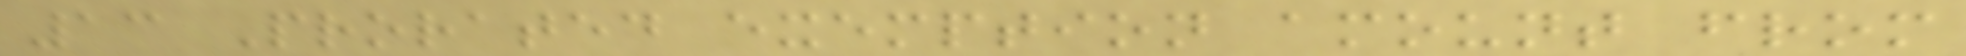13 Prorated exemption amount from
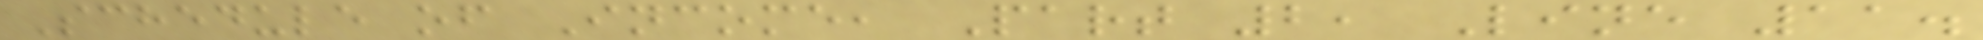Schedule of Income, Part 2, Line 11.
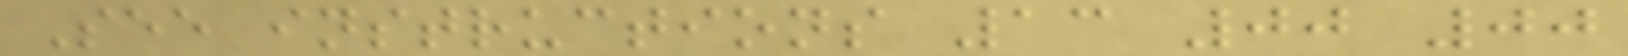See instructions 13 00 00
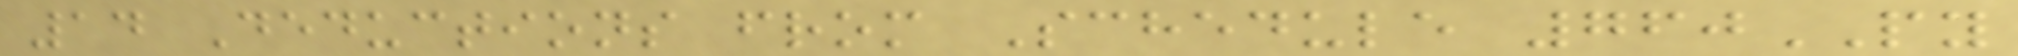14 Deductions from Schedule 760PY
